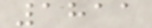1811
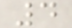4
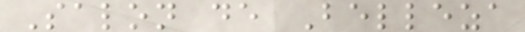Salon de Belleza
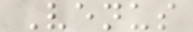Venus
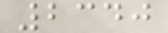2340
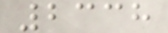2338
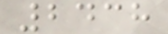2438
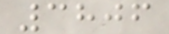3806
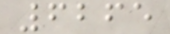6265
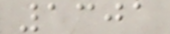1301
